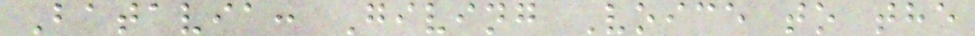Batavia: Giving Voice to the
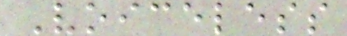Voiceless
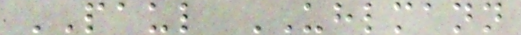PAUL UHLMANN
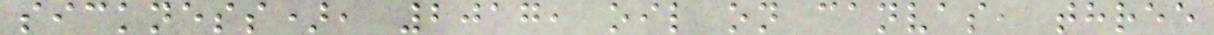sickness), 2017, oil on canvas, three
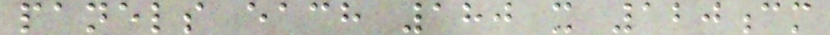panels each 180 x 120cm
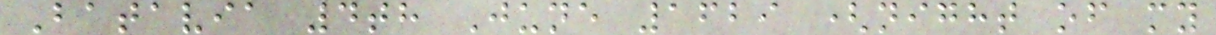Batavia 4th June 1629 (night of my
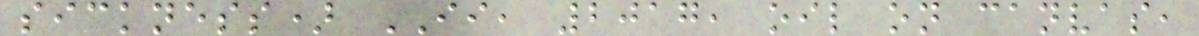sickness) II, 2017, oil on canvas,
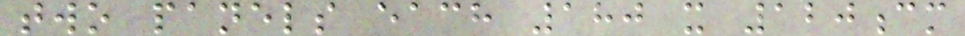two panels each 180 x 120cm
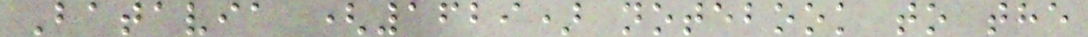Batavia (1629) notebook to the
